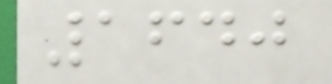1640
